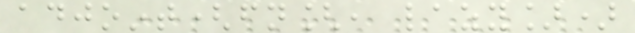adjoint(fn[, lazy])
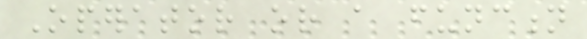Operator or a function
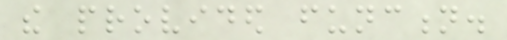the provided function.
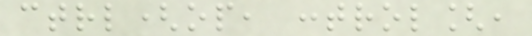ctrl(op, control[,
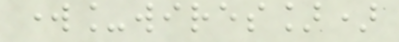work_wires])
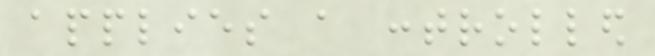applies a controlled
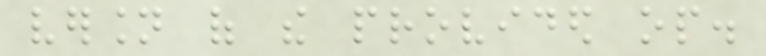version of the provided op.
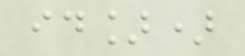id])
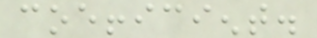coefficient.
